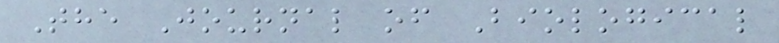The Journal of Biological
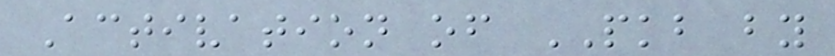Activation of PKB by
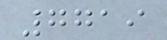7719
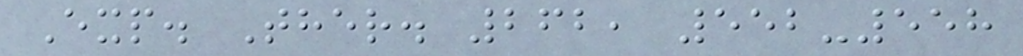Exp. Ther. 262, 552-558
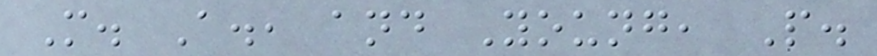M. A., and Young, P.
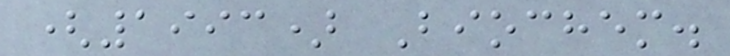(1993) Biochem.
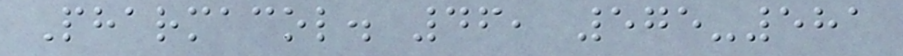Pharmacol. 46, 575-581
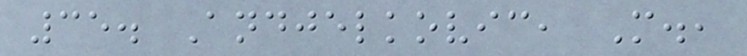35. Andjelkovic, M.,
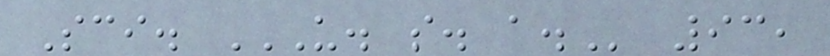Sci. U. S. A. 93,
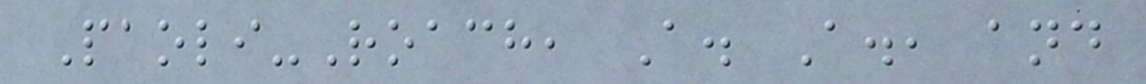Paoli-Roach, A. A., and
